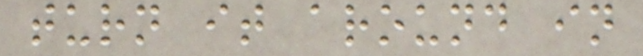turn it around in
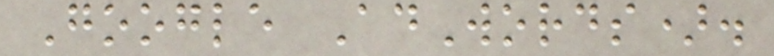Google AdWords).
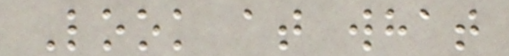Look at what
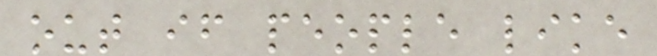out if people like
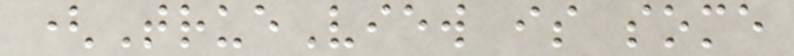(TrueView is some
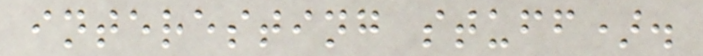interesting stuff).
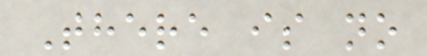There is no
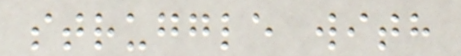struggle with
